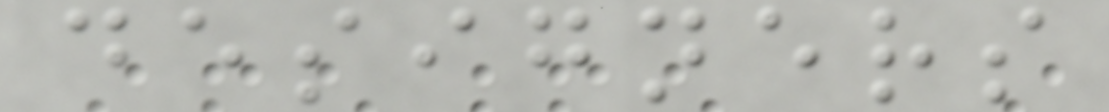designers
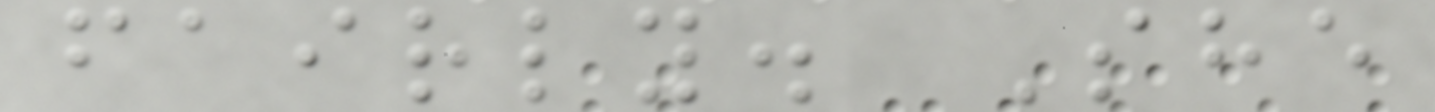fairly. She
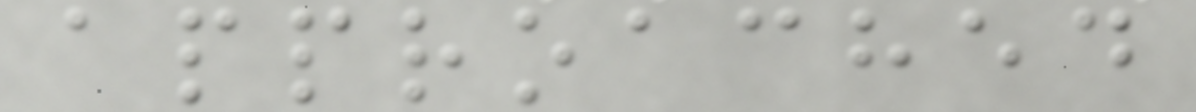approached
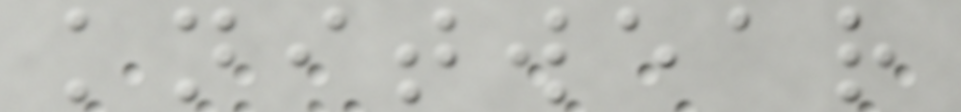knitwear
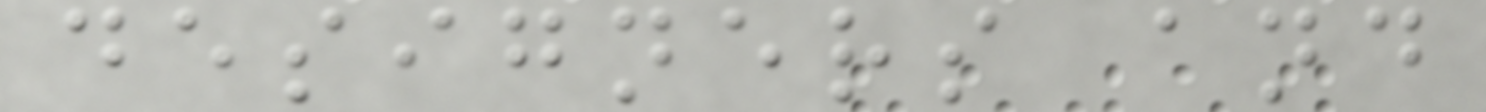designers and
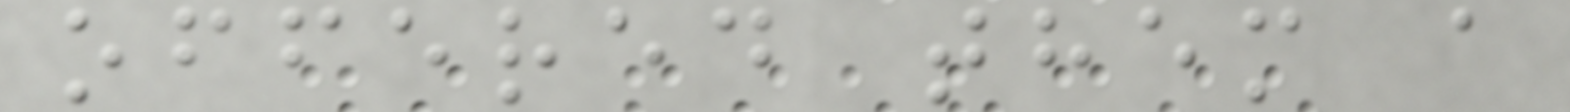offered them a
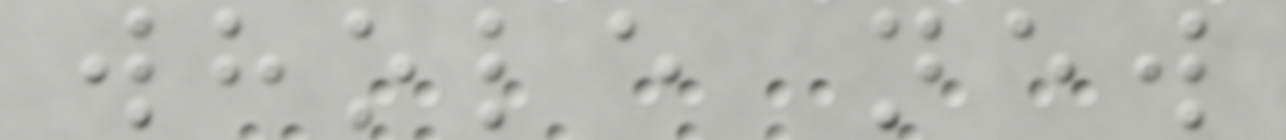whole new
